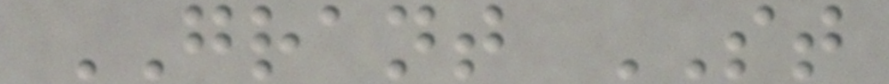GRANT ST
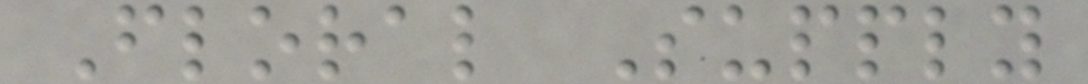Floral Supply
